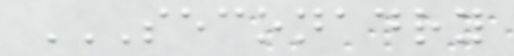SECONADRY
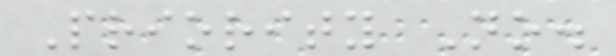Priority No.
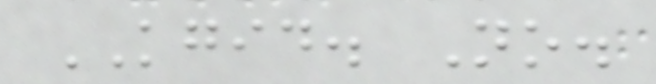KGID. No.
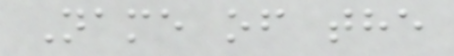Name of the
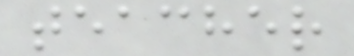teacher
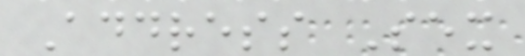Address Sex
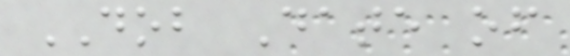DOB Date of
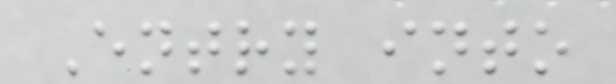Entry into
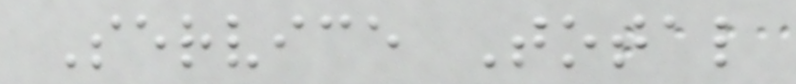Service Total
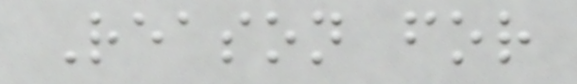Reason for
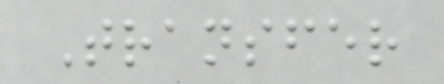Transfer
